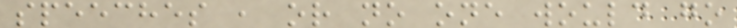speeches , or no one would go
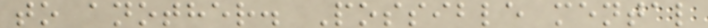to another. Possible mental
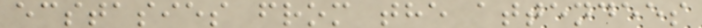ecstasies from the attendees
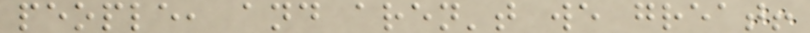people, and aren't we great!
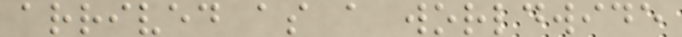arrived as a worldwide
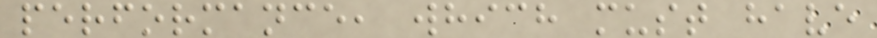performance, which must have
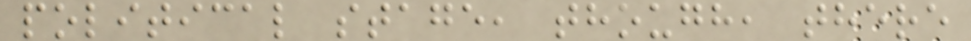political stage, though, there
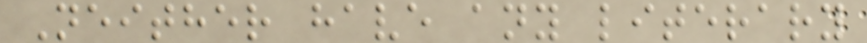Neither have any literary
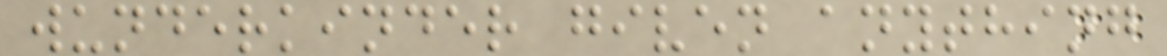wunderkinder given anything
